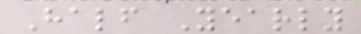Half Yearly
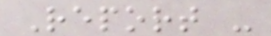Report -
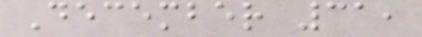December 31,
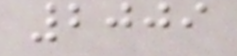2009
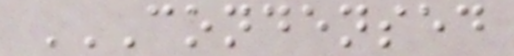CONDENSED
